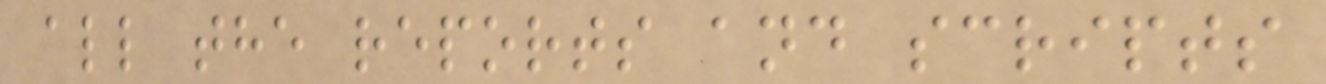all the reports and scripts
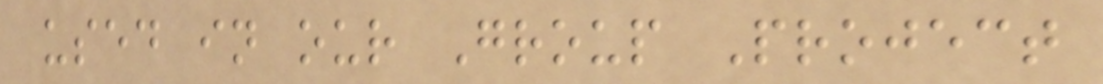used in our Group Project
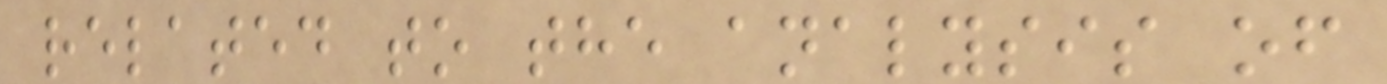related to the analysis of
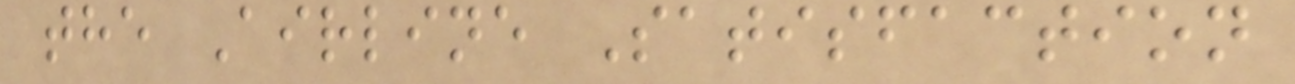the Airline Satisfaction
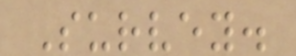Survey.
